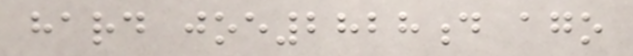hard joe2828d ago
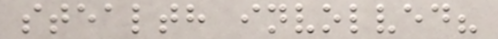stealth involved?
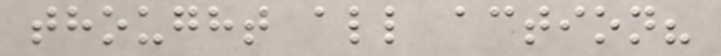thought all action?
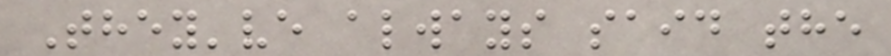They've always said the
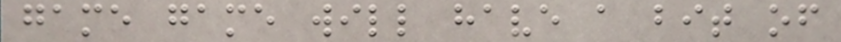game game will have a bit of
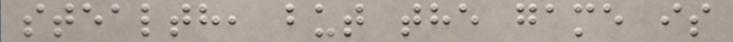stealth, but the game is
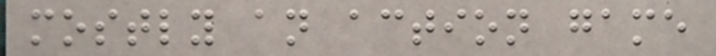mostly an action game
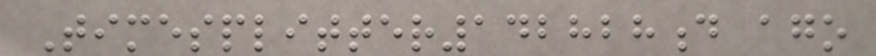Timesplitter142828d ago
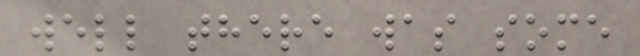well there was some
